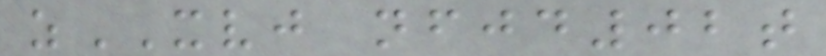zXVJ nfjd02t
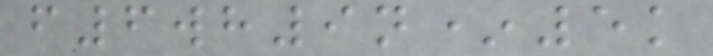f6wh9n*5k
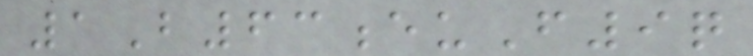1B63euF9q
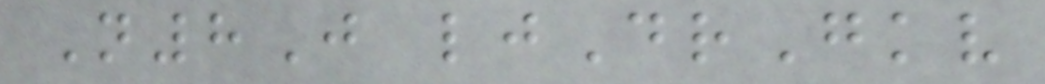N8J ljDrGkv
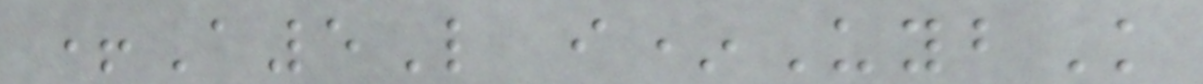+A5L i*UybK
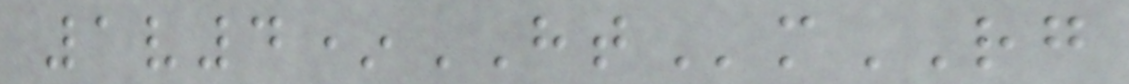1v4*HTmRG
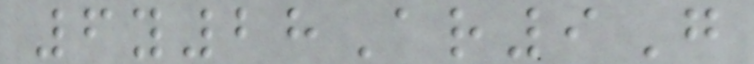6y28Ar9G
